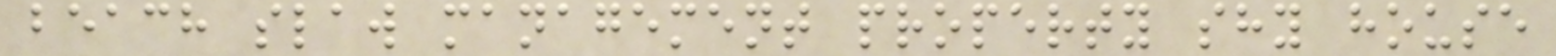beach slaw management property shy house
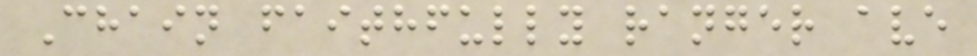Chain faithfully ranger ave
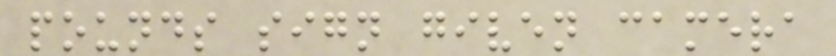pounds sign given camera
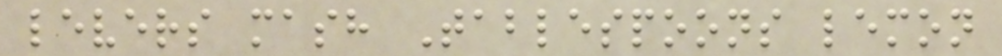levers mash Tablespoons lemon
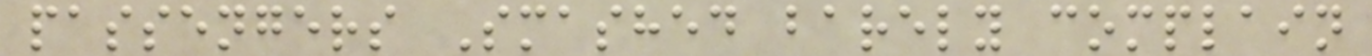passengers Smashed barely complain
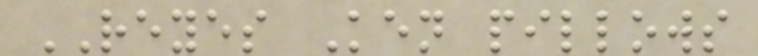REYES Ken pillows
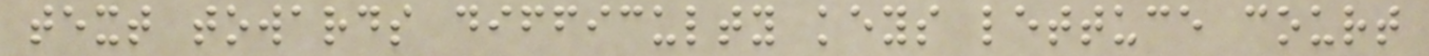text towards difficulty keys lettuce court
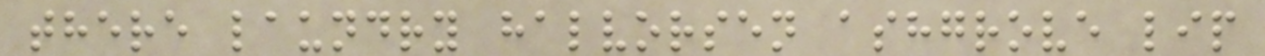there laundry halvorsen ashgrove lip
